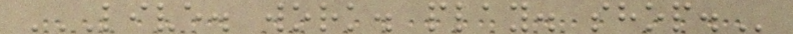LIVE. WORK. PLAY. SHOP.
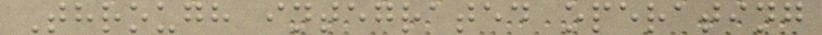Through integrated operating
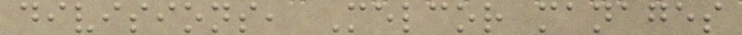divisions, Melcor manages
